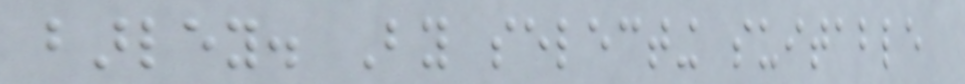barley. By selecting suitable
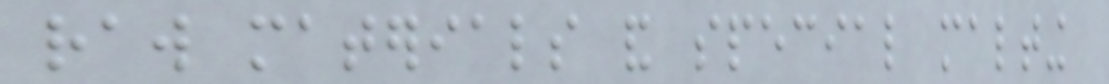raw materials and special malting
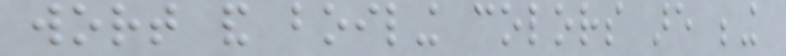wort and boiling colors are being
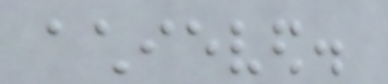achieved.
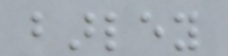barley
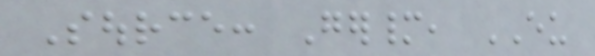Source: Germany, EU
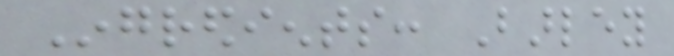Ingredients: Barley
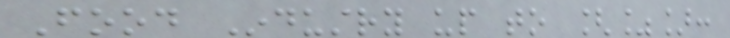Food Industry up to [%]:
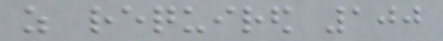as required 100
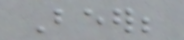Beer;
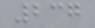237
